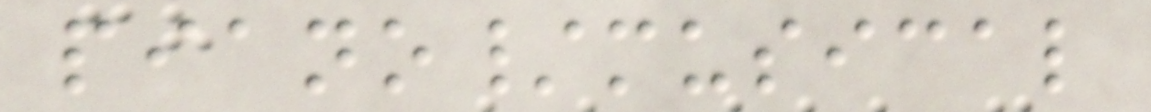piano/musical
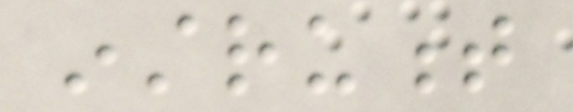instrument
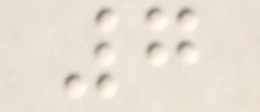7
